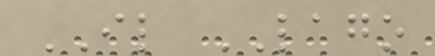IL LAGO
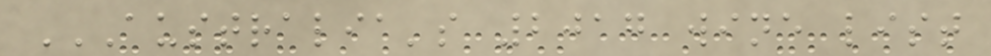AUSTRALIA'S 2017 WINE LIST
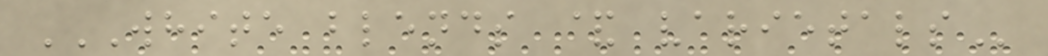WHITE BLENDS & VARIETALS
